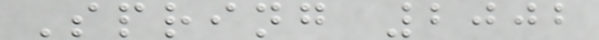Spring 2002
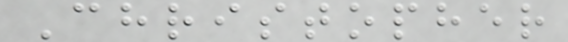Christopher
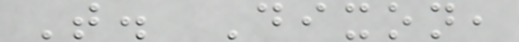T. Dixon,
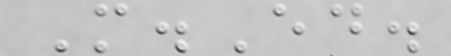M.Ed.
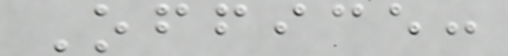Office:
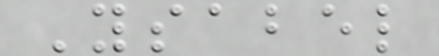Ysabel
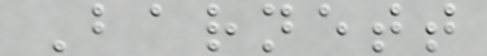Barnett
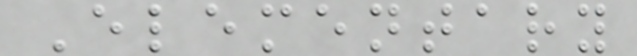Elementary
